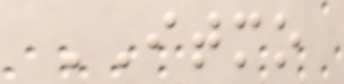ITMO
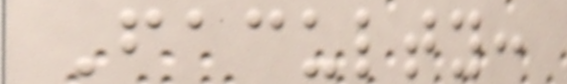Faculty:
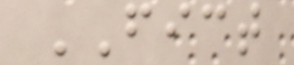FICT
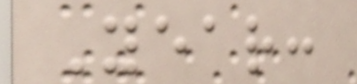Year:
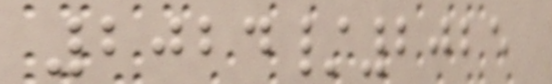2024/2025
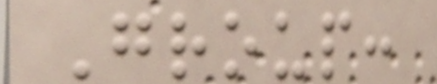Group:
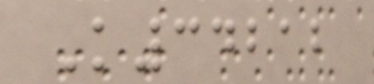K34212
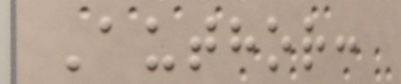Author:
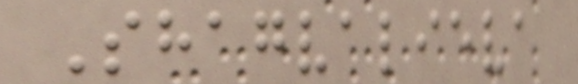Shagvalieva
